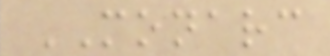MONARC
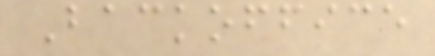Backoffice
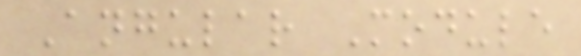Angular Module
